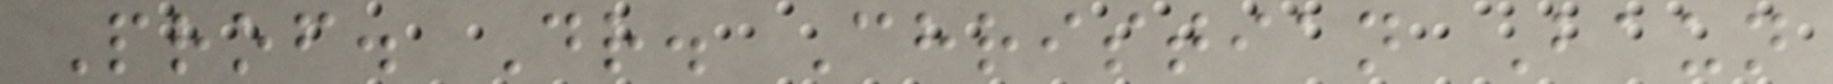Prof. Dr. Christian Baun
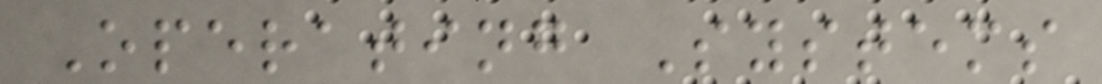Operating Systems
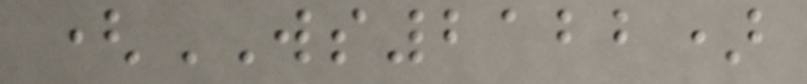(WS2122)
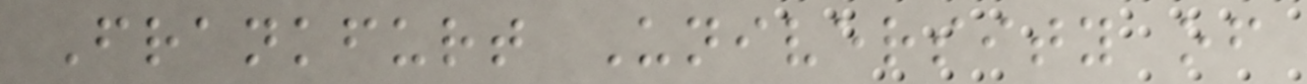Frankfurt University of
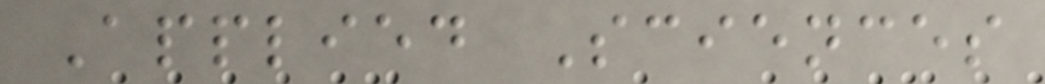Applied Sciences
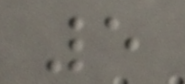5
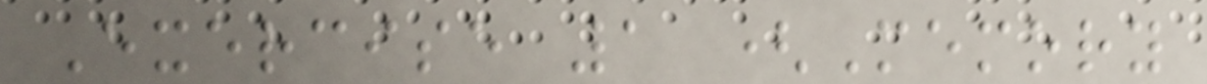Exercise 1 (Memory
